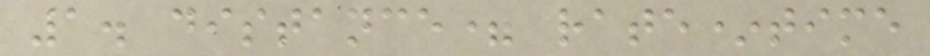1. distance= rate*time
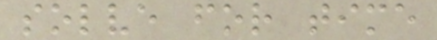solve for time
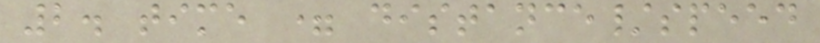2. time = distance/speed
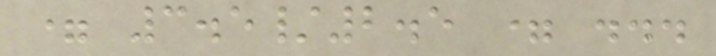= 3.5/2.5 = ...
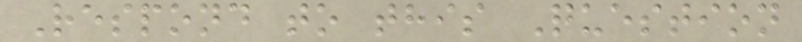Respond to this Question
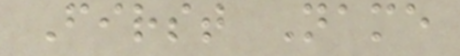First Name
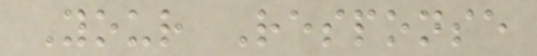Your Response
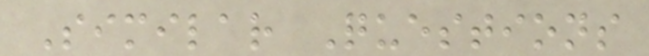Similar Questions
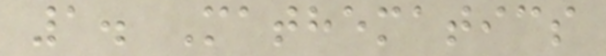1. Mathematics
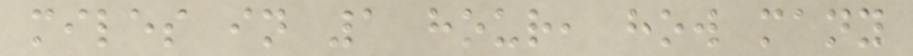miles in 1 hour, how many
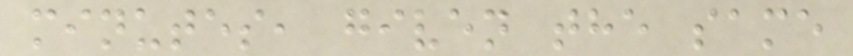minutes, given the same
